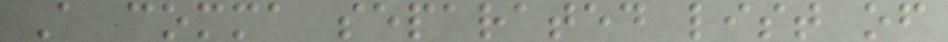A comma separated list of
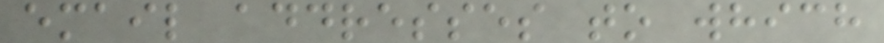email addresses to which
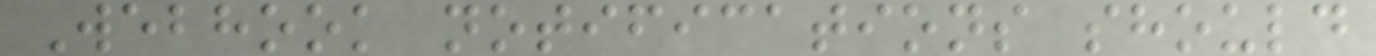Webhook notifications should
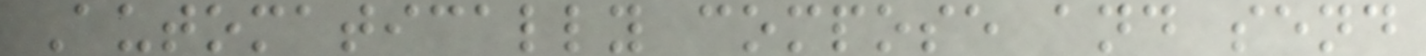Automatically compose and send
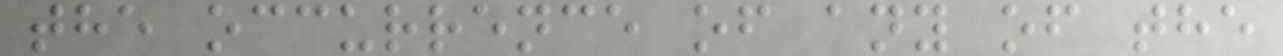the occurrence of any of the
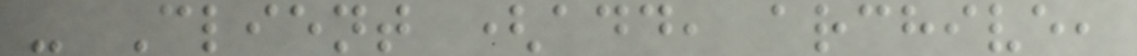- Client (add, archive,
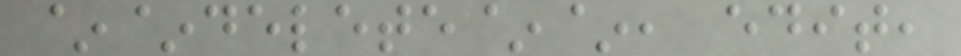~~delete~~, edit,
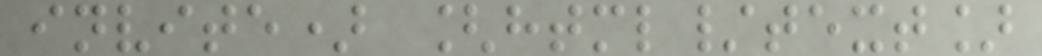invite) [html/text]
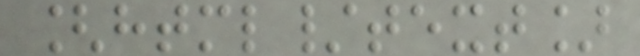[html/text]
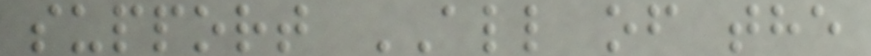support ALL of the
